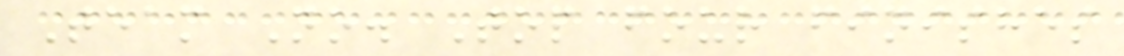Team No. Top four finishes
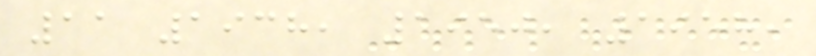11 1938, 1950, 1958,
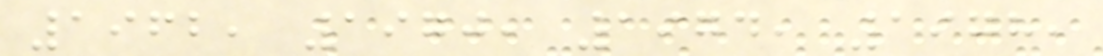1962, 1970, 1974, 1978,
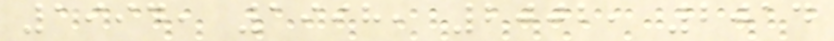1994, 1998, 2002, 2014
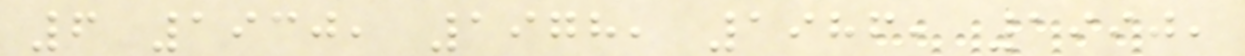6 1930, 1978, 1986, 1990,
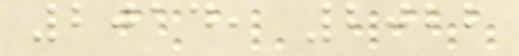2014, 2022
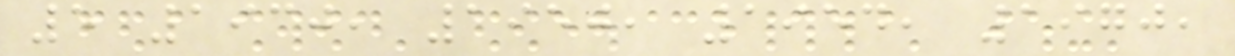5 1930, 1950, 1954, 1970,
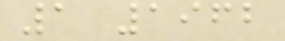1 1962
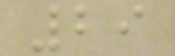29
